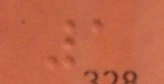1
